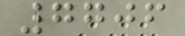7706
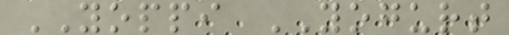YOPPI YOGURT
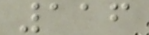116
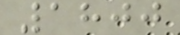1800
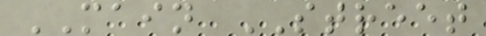MAIN STREET
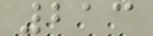213
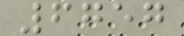6757
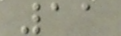11
